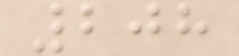208
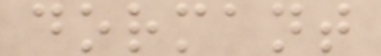dormant
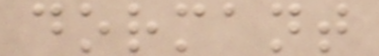dormant
